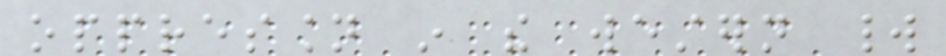oppression in the western world
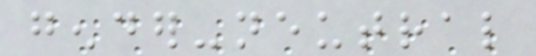gender-neutral
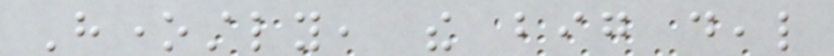Honestly, the big deal
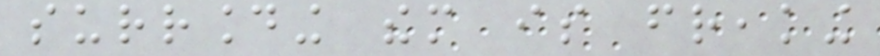surrounding them is freaking
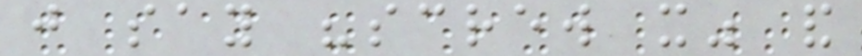just say "screw it" and
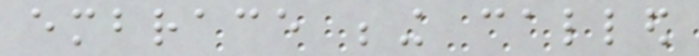embrace being called
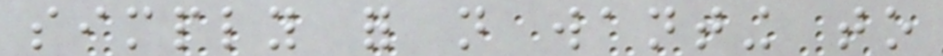simply for not wanting to
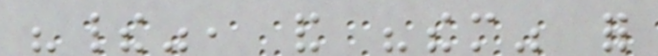"their", and "them" for
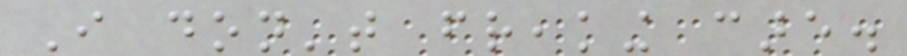I don't freaking care.
